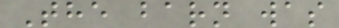The barn was
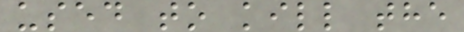used to kill the
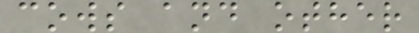cows and other
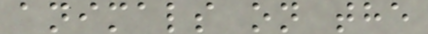animals on the
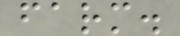farm.
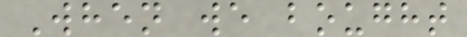When we bought
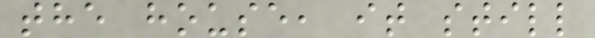the house, it still
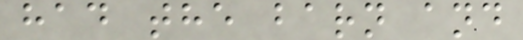had the barn and
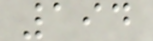194
